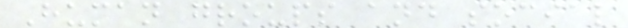Human groups and social
